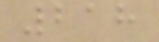218
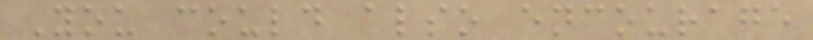You could also encourage
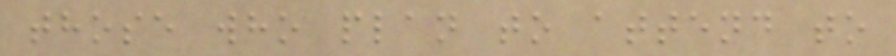those who plan to attend to
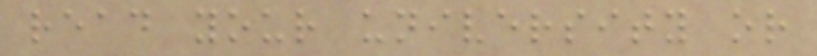read your university or
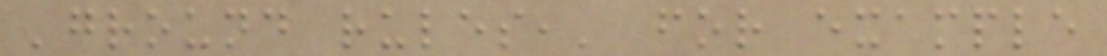'ground rules,' for example
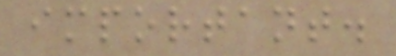important.
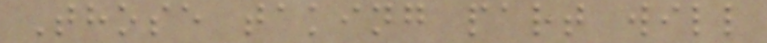Those taking part will
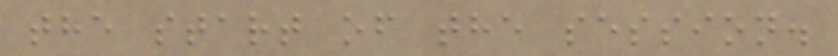the start of the session.
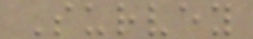Survey
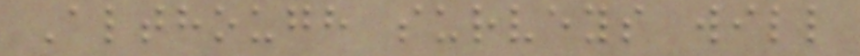Although surveys will
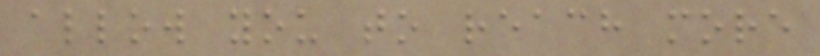allow you to reach more
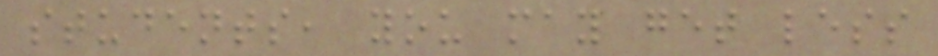students, you may get less
